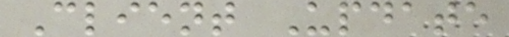Client Update
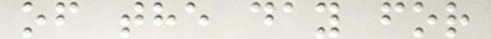of the day for
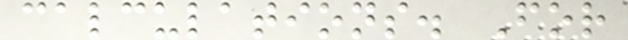calculations. For
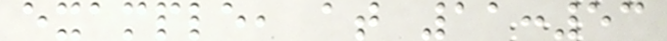example, at 11:53
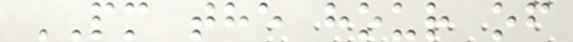PM the hour of
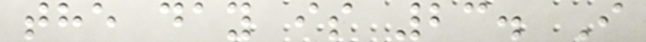the day is 23. I
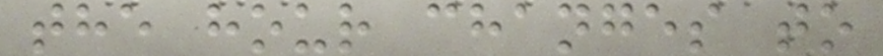the hour changes to
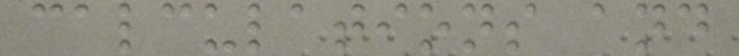calculations and
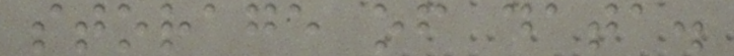storage of data.
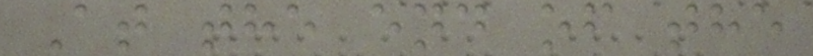At the end of the
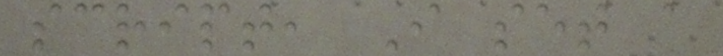script, I set a
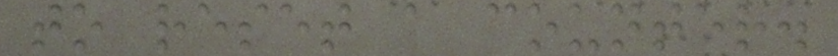to reset a counter.
